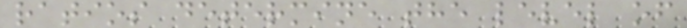ratios determine the level of
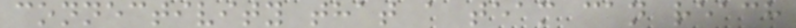connectivity that a team can reach
